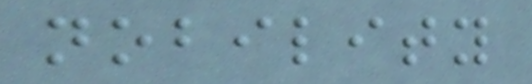nobility
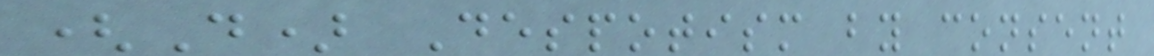(D) Despotism by consent
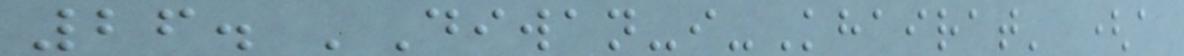26. 'Diwan-i-Khairat' (a
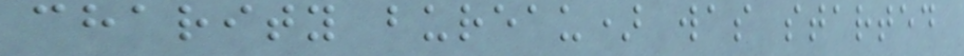charity bureau) was started
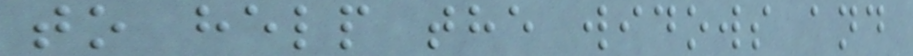to help the widows and
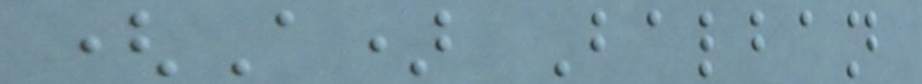(A) Balban
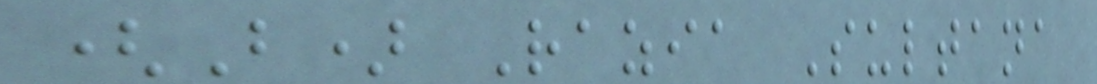(B) Razia Sultana
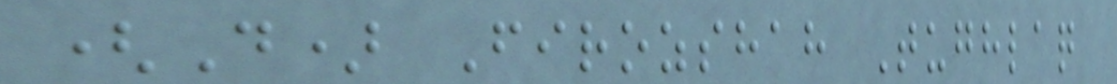(D) Firozshah Tughlaq
